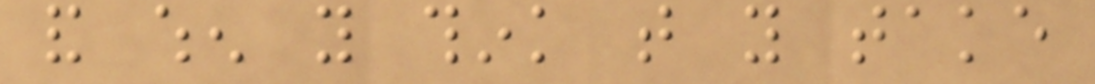and when you think that you take
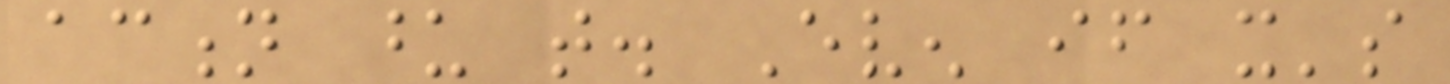action upon that. Even if it's
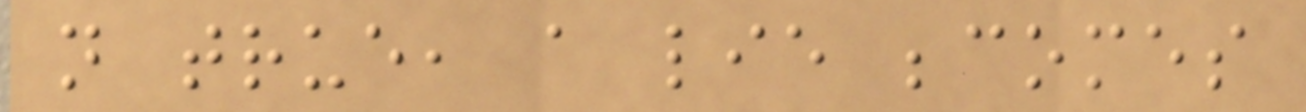not true, a lie becomes
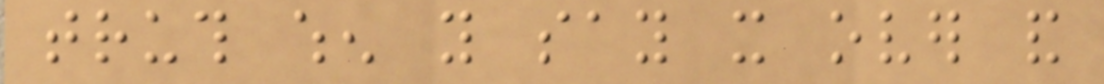truth when you say it over and
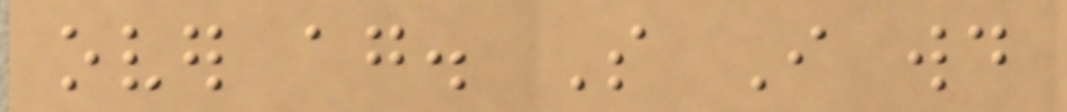over again. So I would
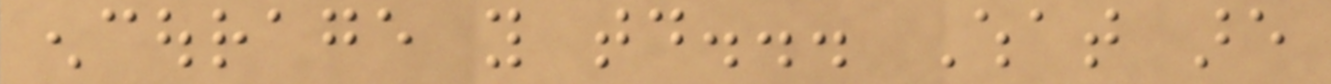encourage you today... What are
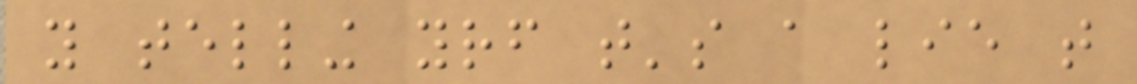you telling yourself that's a lie that
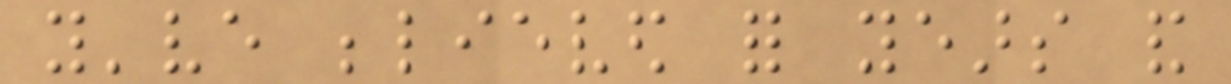you've believed for years and
